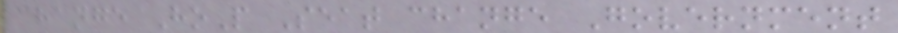change HoP Seat change Government
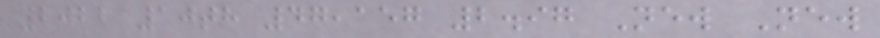2022 10th 47,157 2.97 New New
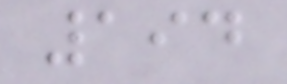194
